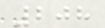208
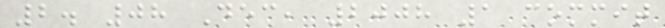2. 08 Dec, 2008 1 commit
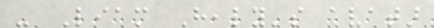- Liam Healy's avatar
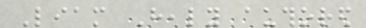Liam Healy authored
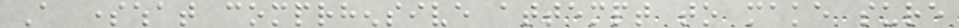A somewhat comprhensive attempt to make sure
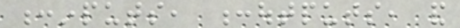:inputs, :outputs, and
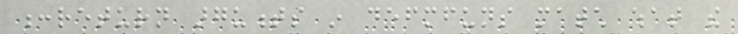:return arguments in defmfuns match what the
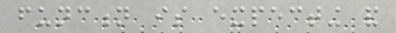function is expecting and
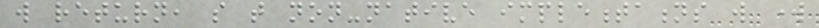will return, so that non-native implementations will work
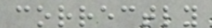correctly
